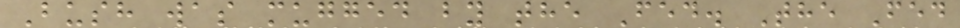Bush was mugged by the Fed. The Fed
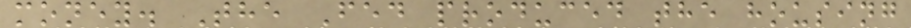money. The Fed produced the housing
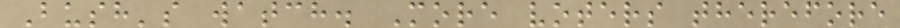Bush's watch. More voters therefore
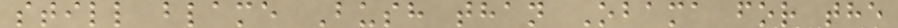still blame Bush than Obama for the
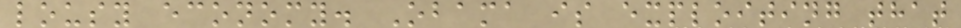lousy economy. Obama is exploiting that
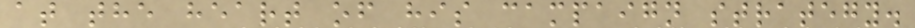at the heart of his campaign strategy.
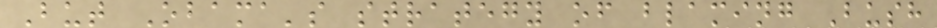But Obama's strategy of blaming Bush
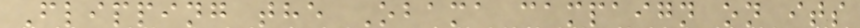Flipping the Obama campaign on its
